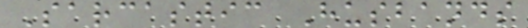Sarcastic Husbands
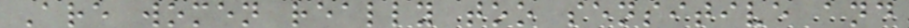Are women really too sensitive and
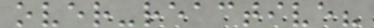over-reactive?
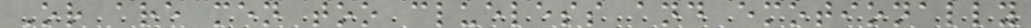Or are men too clueless and emotionally
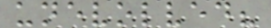unevolved?
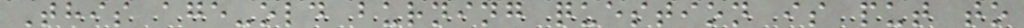This age-old burning question is put to
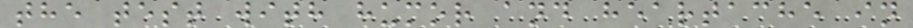the test with humor and heartache in
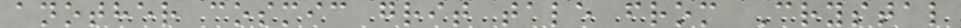another cosmic grit tale from Crystal
